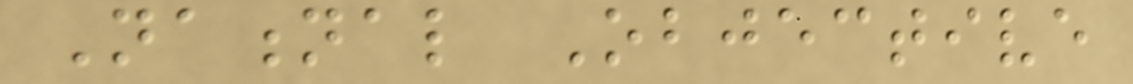National Objective
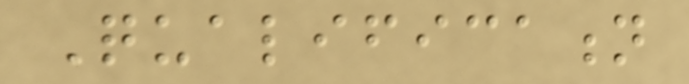Qualification
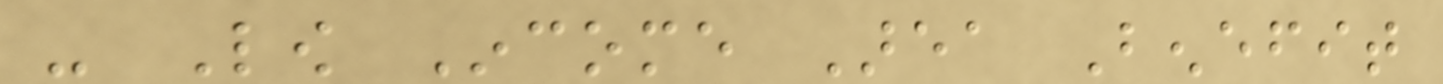- Low Income Area Benefit
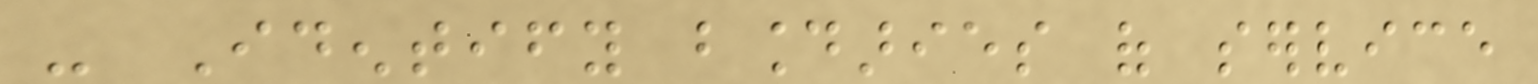- Identify boundaries of service
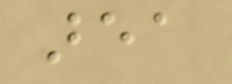area
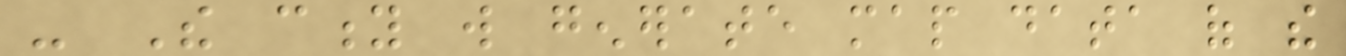- The city will generate map data of the
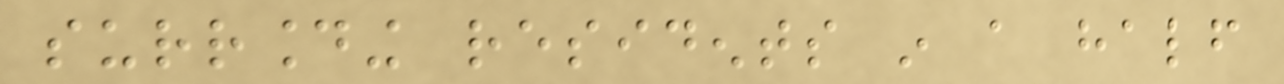surrounding residents in a half
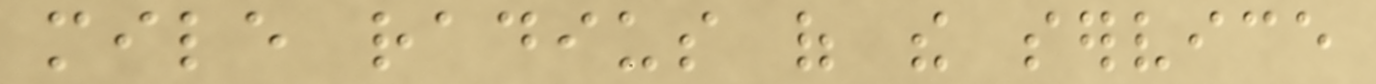mile radius of the service
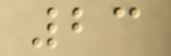23
